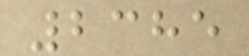2385
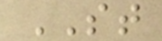ST
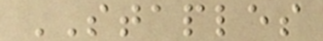STAPLES
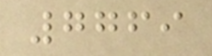7769
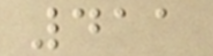411
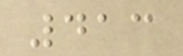413
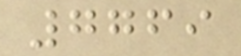7769
